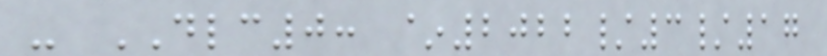- DLC0: ~2022/3/17
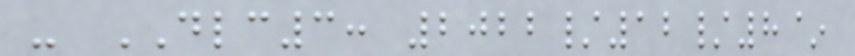- DLC3: 2022/12/8~
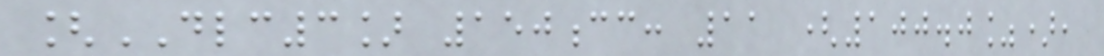[DLC3] 150cc: 11 (100.0%),
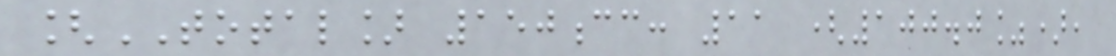[TOTAL] 150cc: 11 (100.0%),
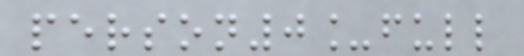person0_full
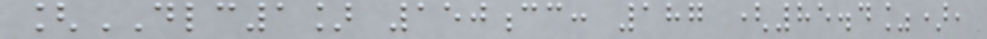[DLC1] 150cc: 187 (85.4%),
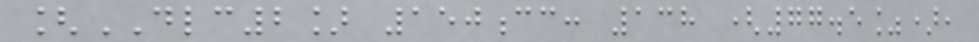[DLC2] 150cc: 138 (77.5%),
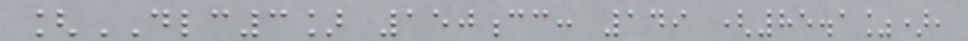[DLC3] 150cc: 149 (85.1%),
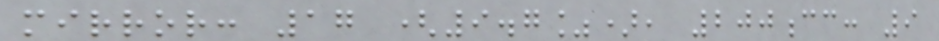mirror: 17 (9.7%), 200cc: 9
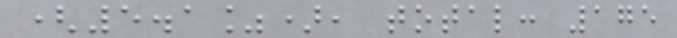(5.1%), total: 175
